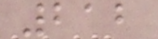212
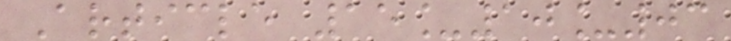Article 15_10_03
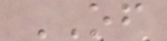OF
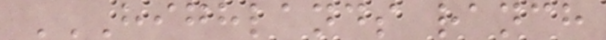HIGHLANDS RANCH
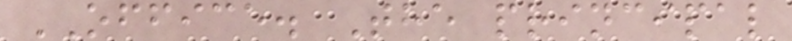OFFICE. The principal
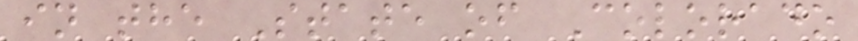in the State of Colorado
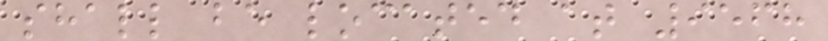shall be located at 9568
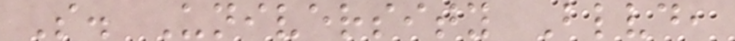S. University Blvd,
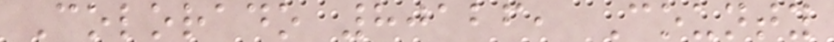Colorado 80126, County
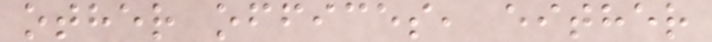other offices, either
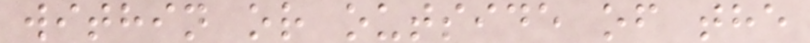within or outside of the
